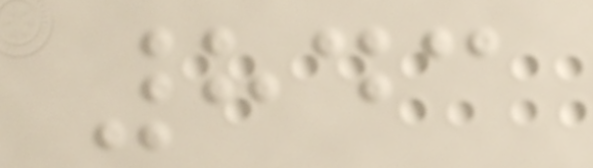843
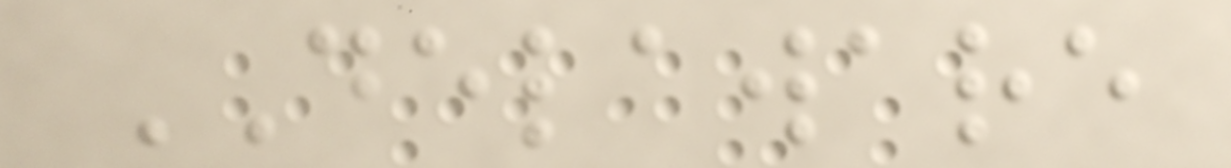DELAWARE
